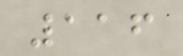116
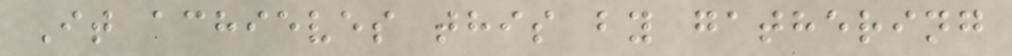It achieves this by gathering
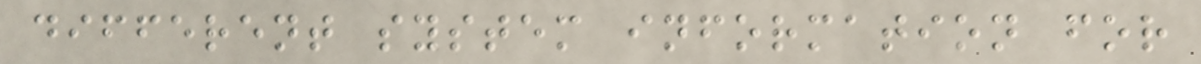different system information for
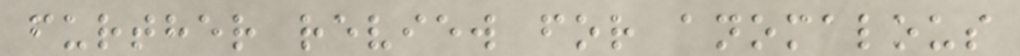further review for anomalous
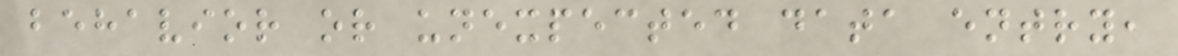behavior or unexpected data entry,
